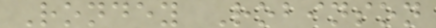Rondey Robinson
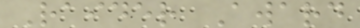Raider Award
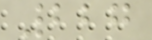227
